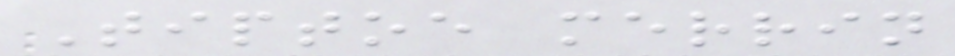Tiptoe merrin
